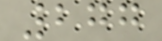277
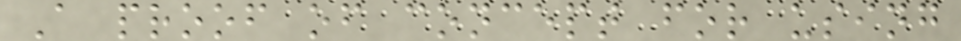A proof of concept for using
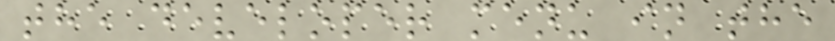the developer menu in the
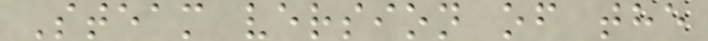Steam version of the
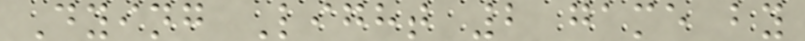Dying Light 2 game by
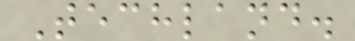Techland.
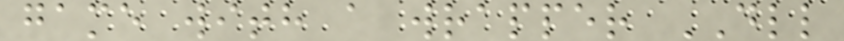game with a wrapper DLL
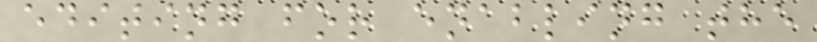editing for enabling the
